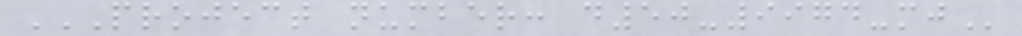PROJECT NUMBER: D50-9974-MJ
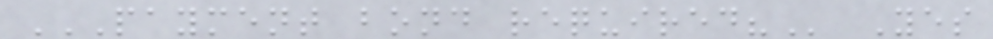PAYMENT BOND REQUIRED? Yes
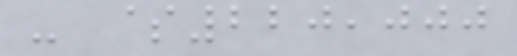- $220,000
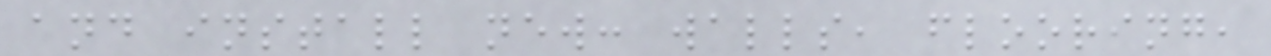and install new: walls, flooring,
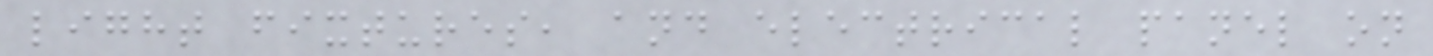light fixtures, and electrical panel on
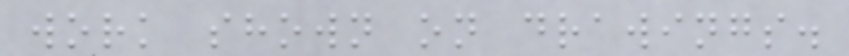work shown on drawings.
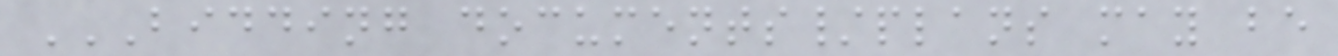BIDDING DOCUMENTS/PLANS MAY BE
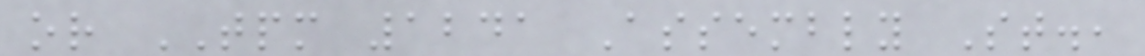or TPM 1241 Assembly St.,
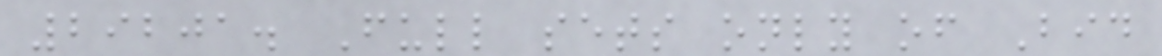29201. Full sets only of Bid
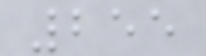255
